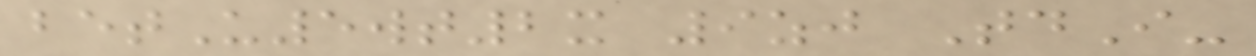betU5wt2x 9zj TdI-
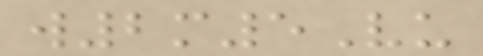w2m5Vu
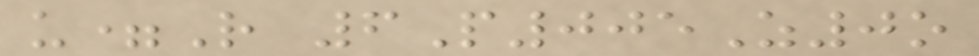u=R 6P005Z0o
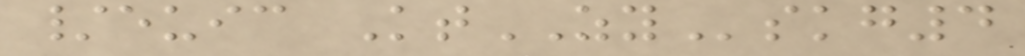/euic KtZYskg4
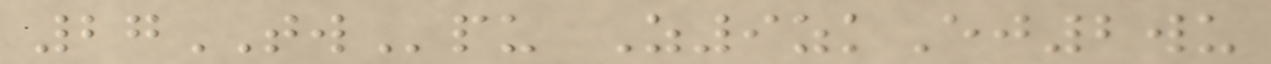27TWpu Z9zkEj2wu
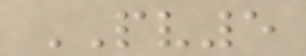PV5
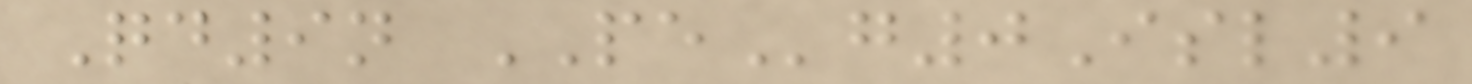Qd9n PEg0Isl9
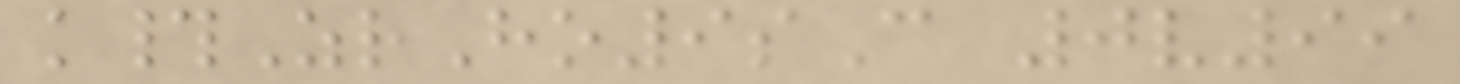k#ZrHo9sC 0v99
